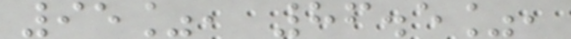95%, 86.5%,
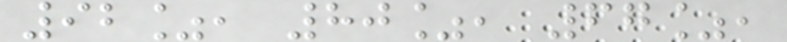92%, 80%, 67%,
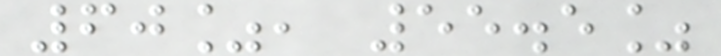60%, 55.5%
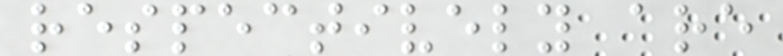respectively are
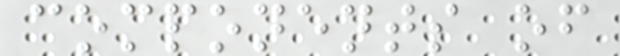components of
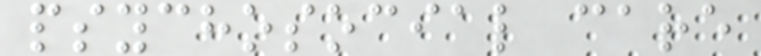psychosocial care
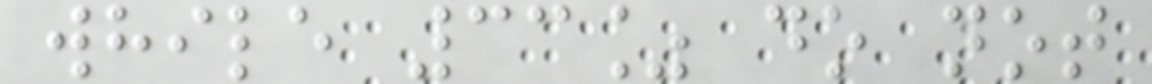while 33% do not
